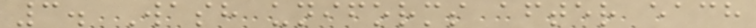3. Wash uniforms after each
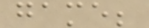game;
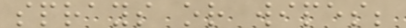sprays or wipes;
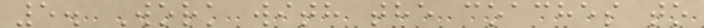5. Work with the coaches to
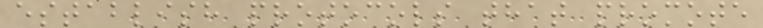establish protocols that promote
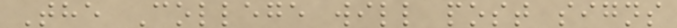The College will post signs
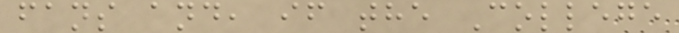fans and, if the College
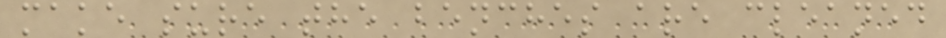make sure the benches are cleaned
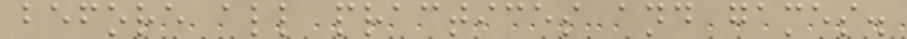before all practices and games.
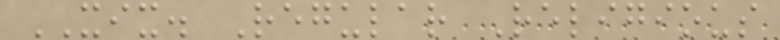XIX. Regular Religious
